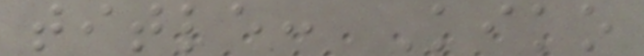title: Kiko
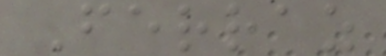Ferraz
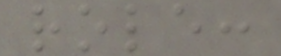role:
